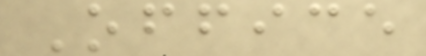Office
